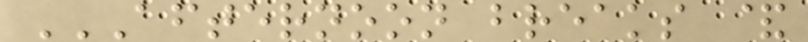AFTERNOON BREAKS &
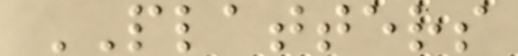PLATTERS
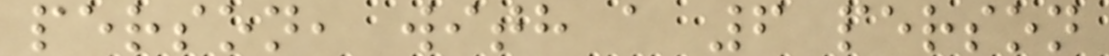person, with a 6 person
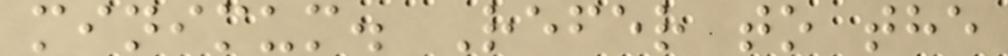minimum. Refer to the
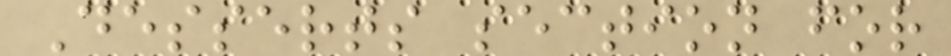Desserts section for
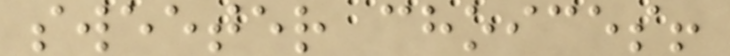sweeter choices!
